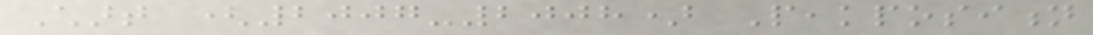Chart (2007-2008) Peakposition
